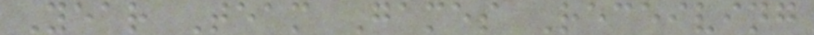Year Team Games Receiving
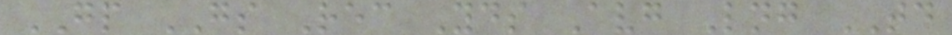GP GS Rec Yds Avg Lng TD
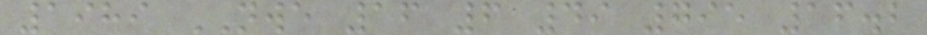1989 NWE 16 6 49 795 16.2
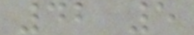42 5
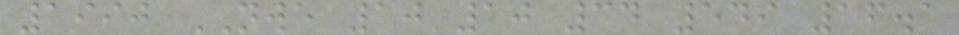1990 NWE 10 10 34 549 16.1
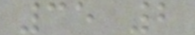35 2
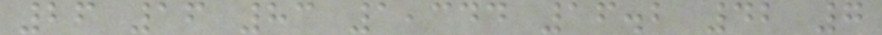26 16 83 1,344 16.2 42 7
